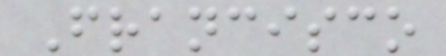Francisco
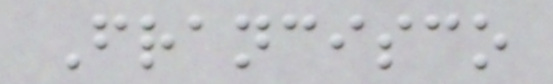Francisco
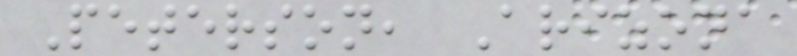Peterson, Arizona
